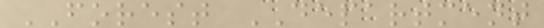FOREST DEPARTMENT
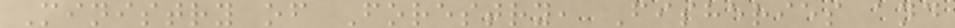Ministry of Forestry, Fisheries and
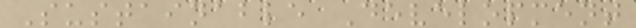Sustainable Development
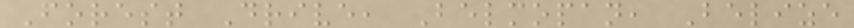Forest Drive, Belmopan, Belize
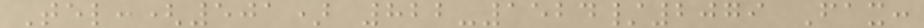Tel:(501) 822-1524/2079 Fax:
